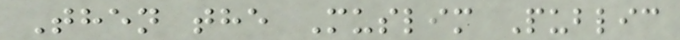Then the Muslim Public
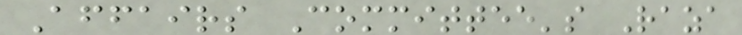Affairs Committee's Raza
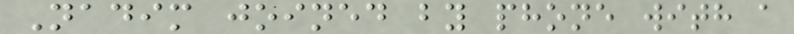Nadim joined by phone with a
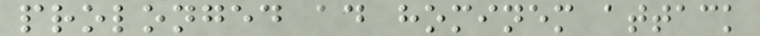prolonged ad hominem attack
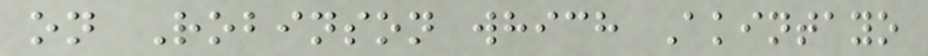on Robinson which Akintayo
